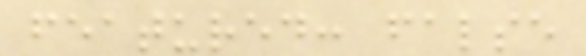featured: false
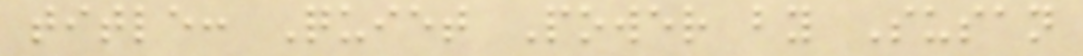title: Quiet Power by Susan
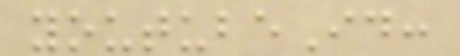youtubeId:
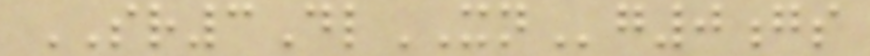SR3DlXNg0gs
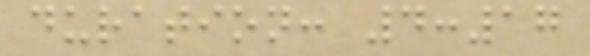duration: 4:17
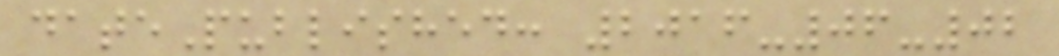datePublished: 2016-06-02
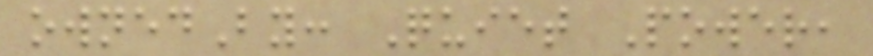ownedBy: Quiet Power,
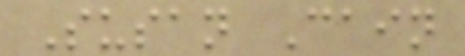Susan Cain
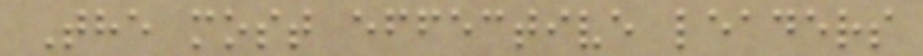The most effective leaders
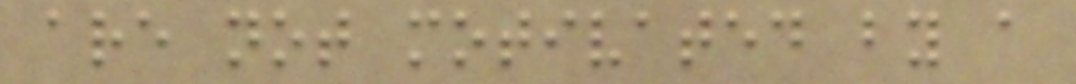are not motivated by a
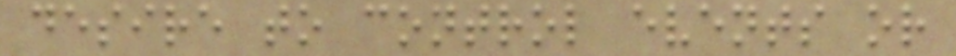desire to control events or
